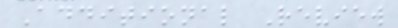Additional Review
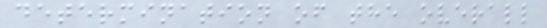determination of the overall
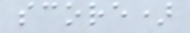score)
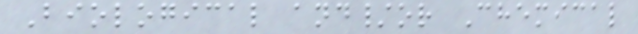Biological and/or Chemical
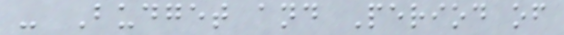- Budget and Period of
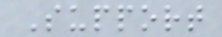Support
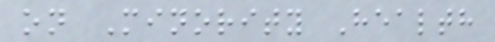on Minority Health
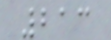213
